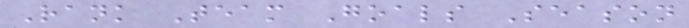Rank Team Goals Season
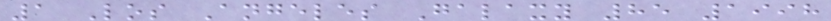1 Los Angeles Galaxy 85 1998
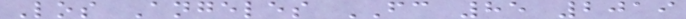Los Angeles FC 85 2019
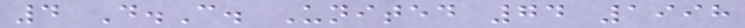4 D.C. United 74 1998
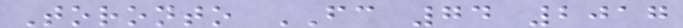Toronto FC 74 2017
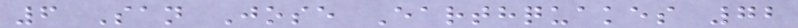6 San Jose Earthquakes 72
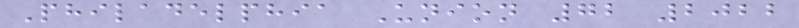Philadelphia Union 72 2022
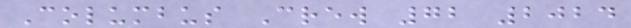Columbus Crew 72 2024
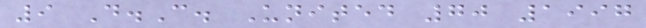9 D.C. United 70 1997
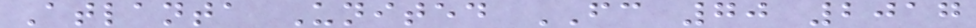Atlanta United FC 70 2017
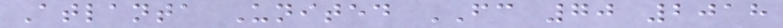Atlanta United FC 70 2018
